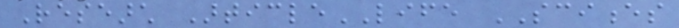Research ArticleLIFE SCIENCES
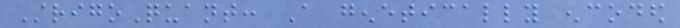StrigoQuant: A genetically encoded
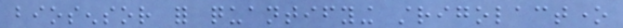biosensor for quantifying strigolactone
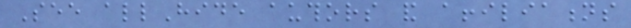See allHide authors and affiliations
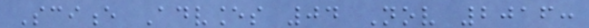Science Advances 04 Nov 2016:
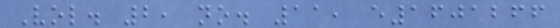Vol. 2, no. 11, e1601266
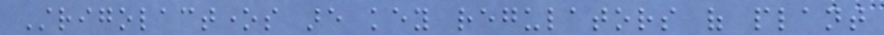Strigolactones are key regulators of plant
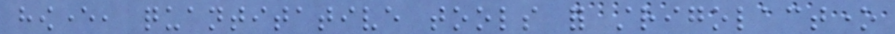however, quantitative tools for strigolactone
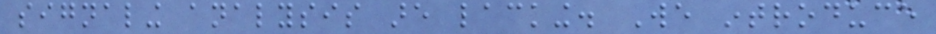signaling analysis are lacking. We introduce
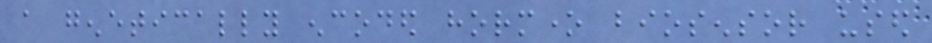a genetically encoded hormone biosensor used
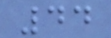44
